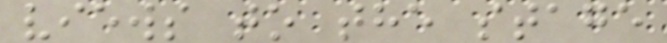views to the stage
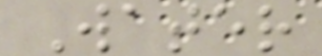Water
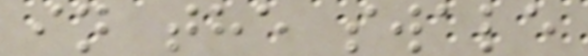in the swale
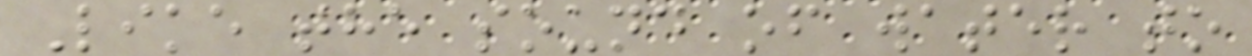Like the sound of water to
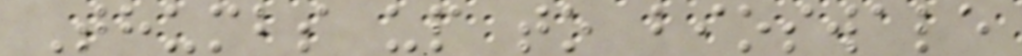Thumbs up to bioswale
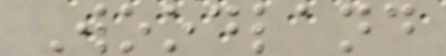Woodland
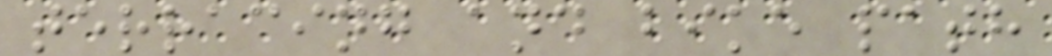terracing and bike path
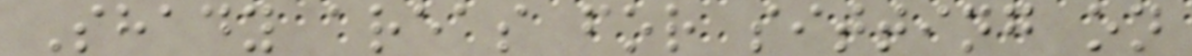Shady areas for sitting on
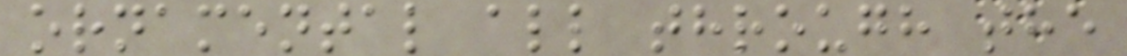ornamental all through the
